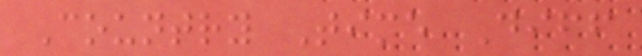Country Time Diff
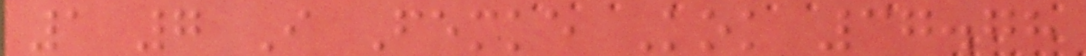1 7 I Femke Kok 37.78
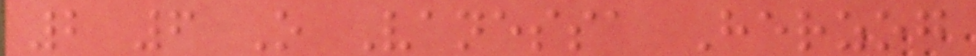2 6 O Vanessa Herzog
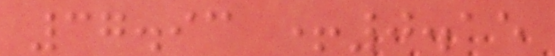37.93 +0.15
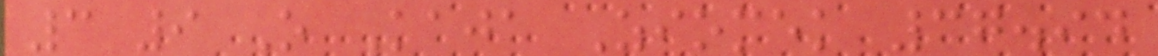3 9 O Kaja Ziomek 37.94
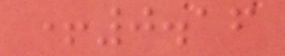+0.16
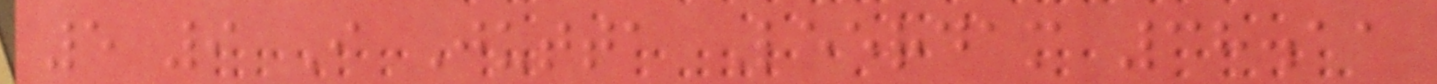5 9 I Jutta Leerdam 38.11
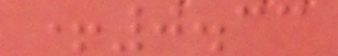+0.33
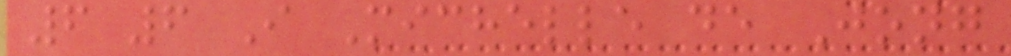6 6 I Michelle de Jong
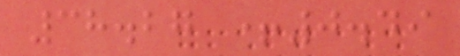38.27 +0.49
